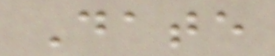Date
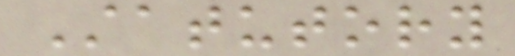Statutory
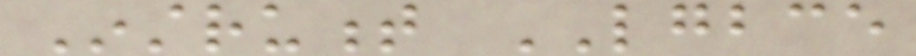Instrument LGBCE
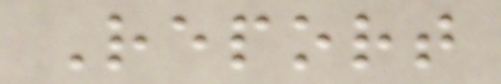Report
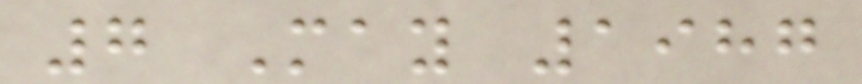7 May 1987
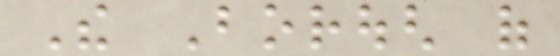The Borough of
